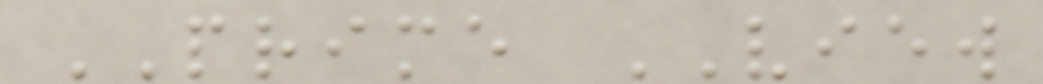PRIME VIEW
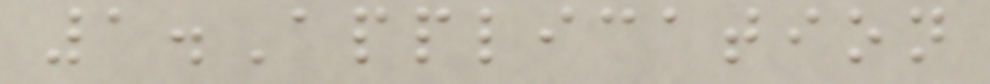1.Application
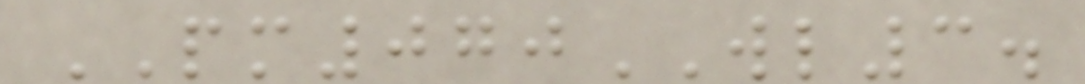PM070WL3.
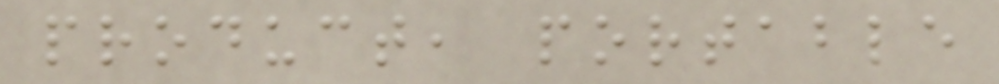product, portable
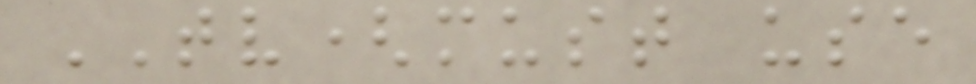TV(must use
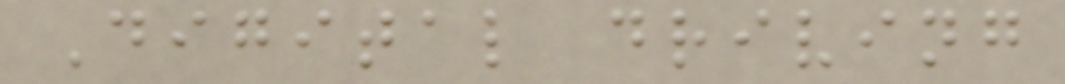Digital driving
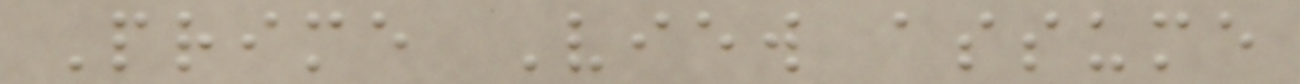Prime View assume
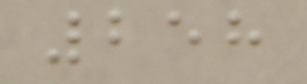258
